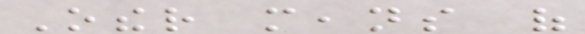Other means of
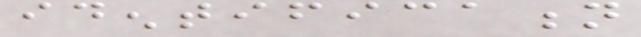identification
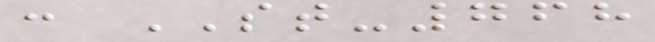: ST-768
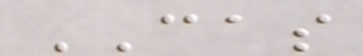CAS
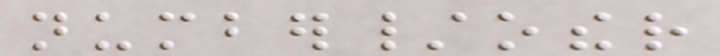number/other
